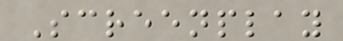Screenplay
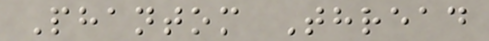Phantom Thread
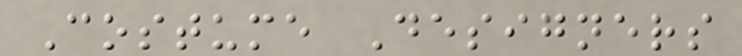Costume Designers
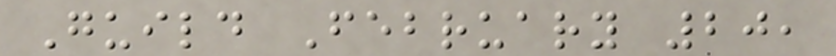Guild February 20,
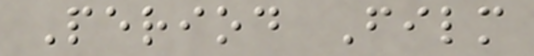Period Film
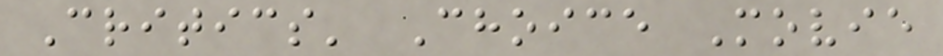Critics' Choice Movie
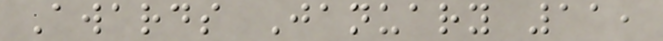Awards January 11,
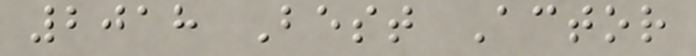2018 Best Actor
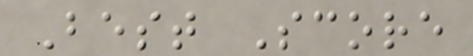Best Score
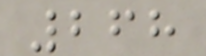268
